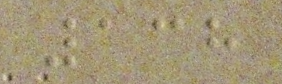138
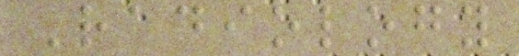Radiology
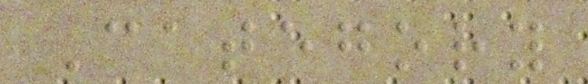Category
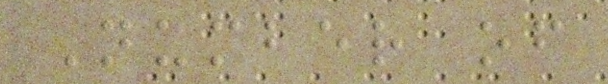Number of
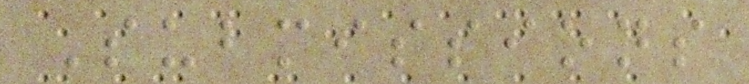Submissions
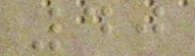40
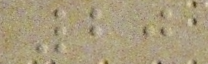20
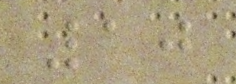10
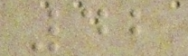42
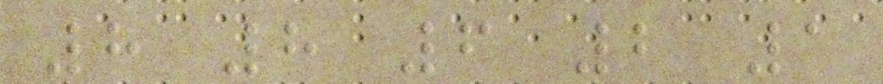8 8 6 2 1
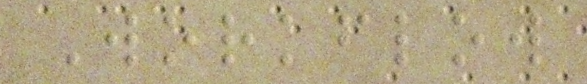Workflow
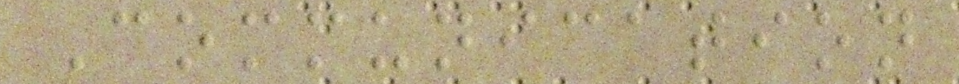Communication
